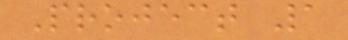Project 1
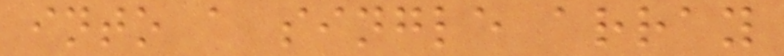into a single array
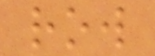row
